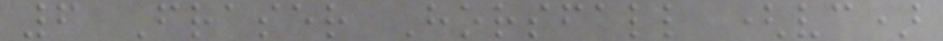6 Fraser Horsfall (vc)
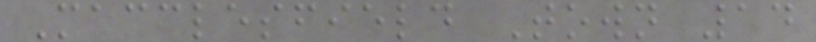Macclesfield Town 14
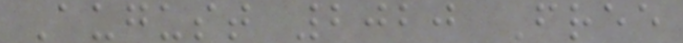August 2020 Free
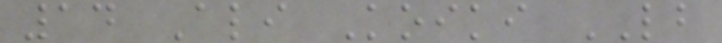14 Ali Koiki LB
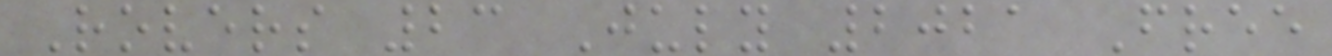Rovers 23 July 2021 Free
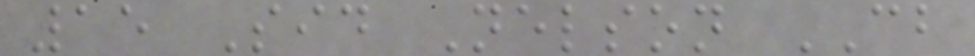15 Sid Nelson CB
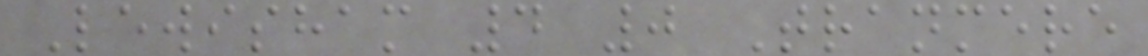Lewisham 4 0 Tranmere
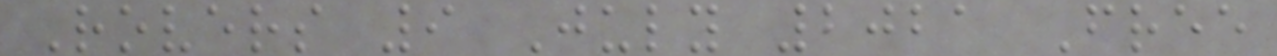Rovers 9 July 2021 Free
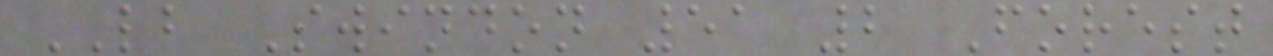LB Swindon 51 2 Forest
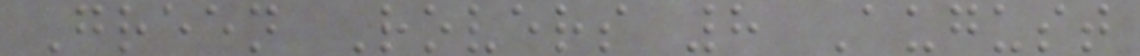Green Rovers 8 August
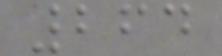264
